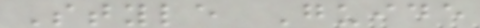Style Guide
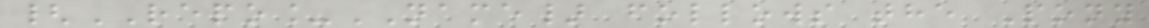{REPO_NAME} follows the Pony
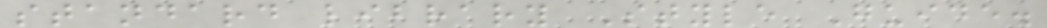standard library Style Guide.
